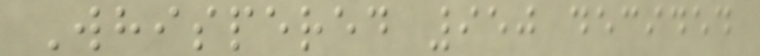Whispered 950 decided
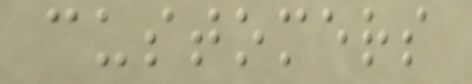customers
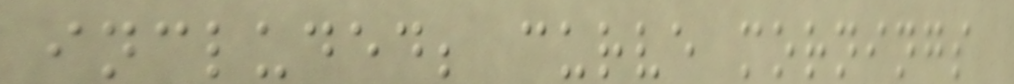included; curve mornings
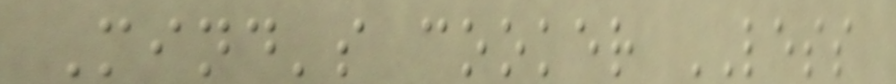Mind's cooker LESS
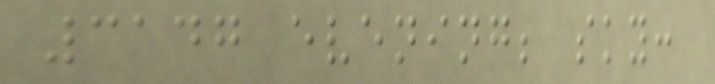3147 evening; sky:
